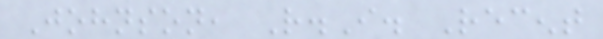Johnson, R.I. Recent
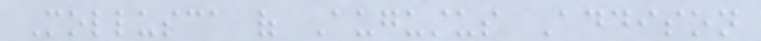Mollusca of Augustus Addison
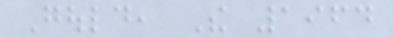Gould, The 1964
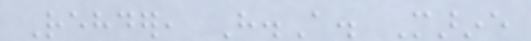Rehder, H.A. Marine
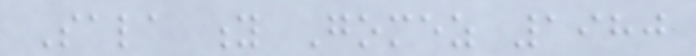Sala y Gomez 1980
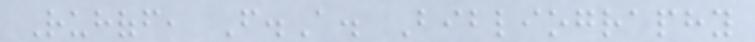Ruhoff, F.A. Bibliography
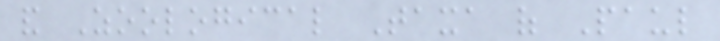and Zoological Taxa of Paul
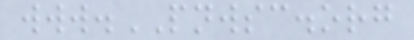www.PNWSC.org
